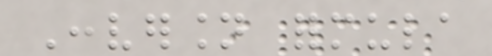Conversion formula
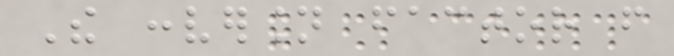The conversion factor from
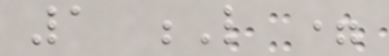1 L =
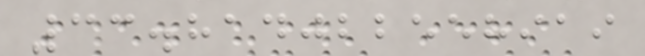33.814022558919
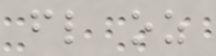fl oz
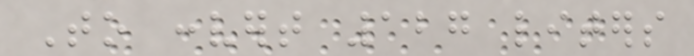To convert 127 liters
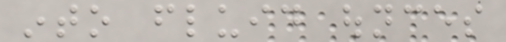into fluid ounces
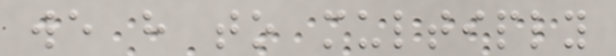we have to multiply
